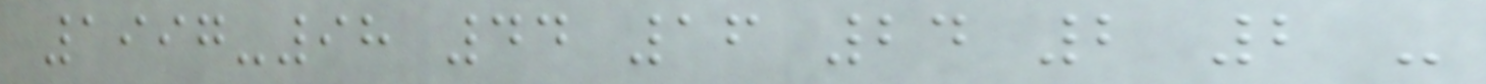1997-98 44 16 24 2 2 -
